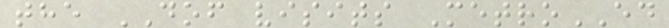the DOF visits MetroED
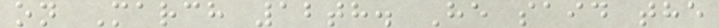on March 12th. He said the
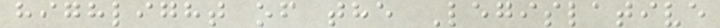highlight of the Legislative
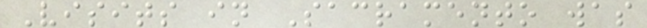Visits in Sacramento was
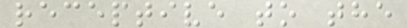receptive to the
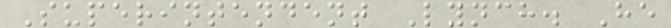Superintendent Lynch. He
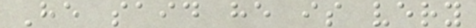He said he is very
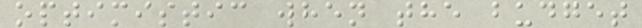optimistic when the budget
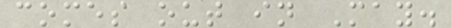comes out in May.
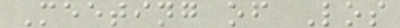Meeting of Los
